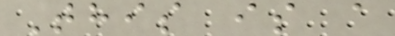This is a
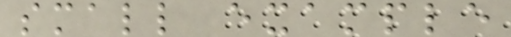small example
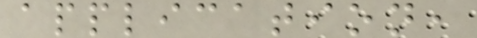application,
